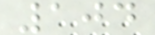104
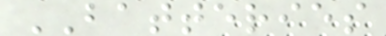BATTERIES
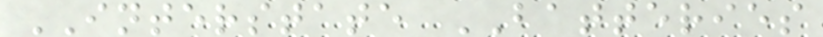INTERSTATE BATTERIES
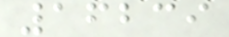16239
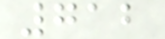712
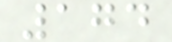174
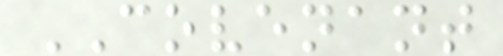COVENANT
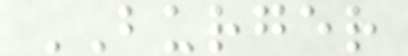BURGER
